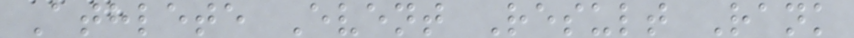Athlete Event Result Rank
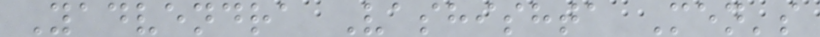Yadvendra Vashishta Men's
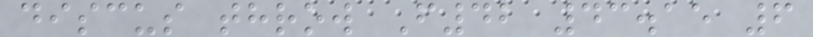discus throw F42 43.15 6
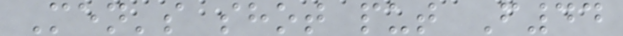Men's shot put F44
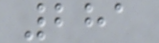281
